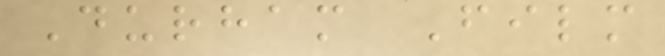Durham Film
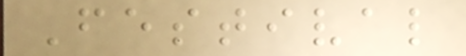Festival
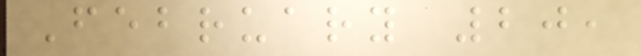February 20,
